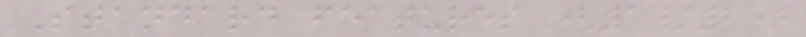Standard features (1/2)
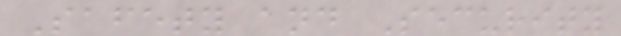Safety and Security
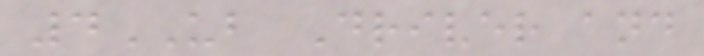4UB Driver and
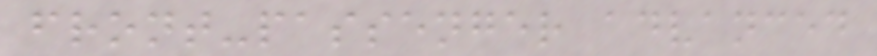front-passenger advanced
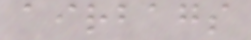airbags
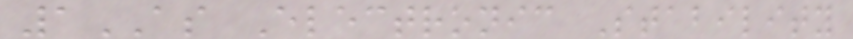1AS Electronic Stability
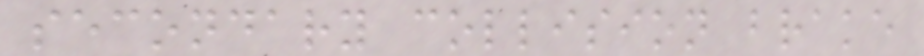secondary collision brake
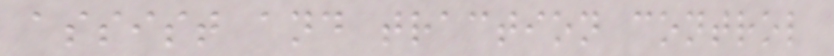assist and traction control
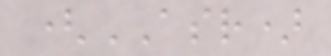(ASR)
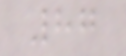87
